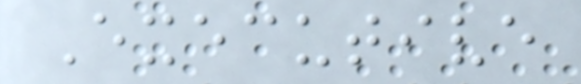Executive
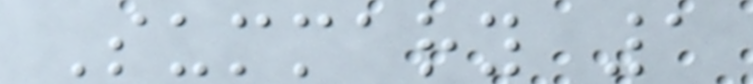Summary 1
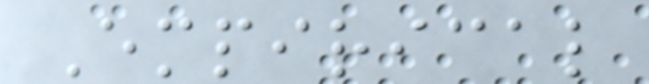Empirical
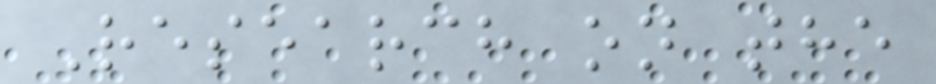Research on the
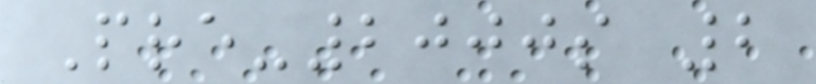Pre-2000s 2
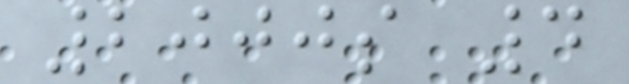2000s 4
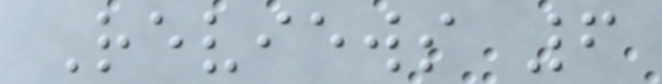Reviews 6
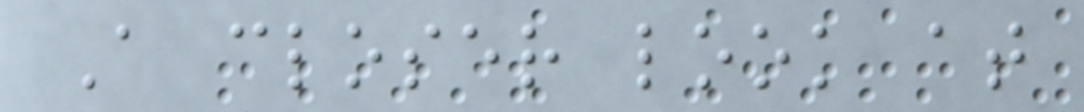A closer look at
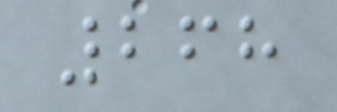268
